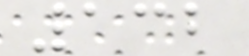132
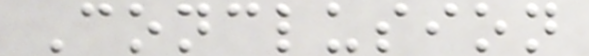Conclusion
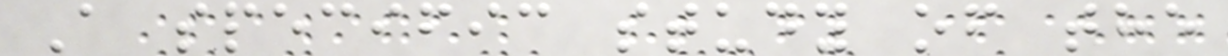A specific study of the
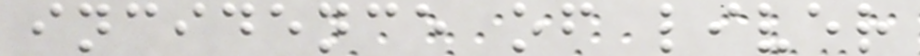incidence of liver
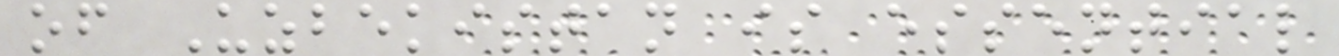of Uzbekistan is essential
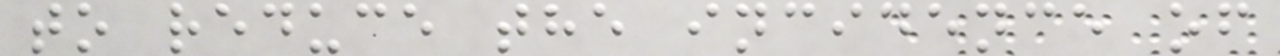to reduce the incidence of
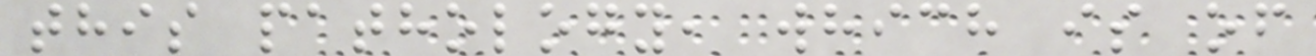this pathology, which is of
